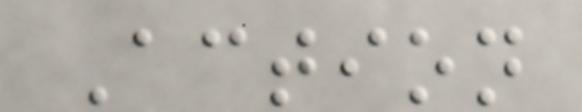Action
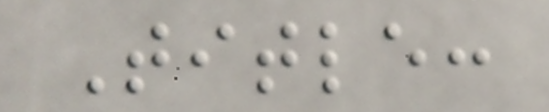Title:
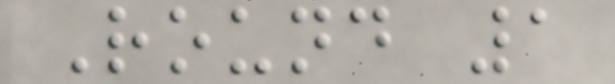Round 1
